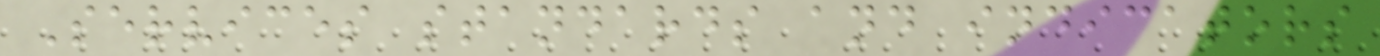Services standards and indicators
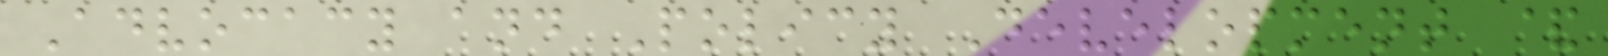Advocacy and Policy Development &
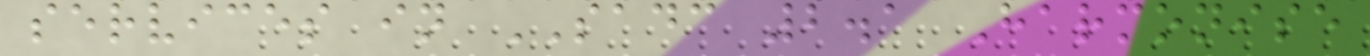services in SADC 2.1 Harmonise
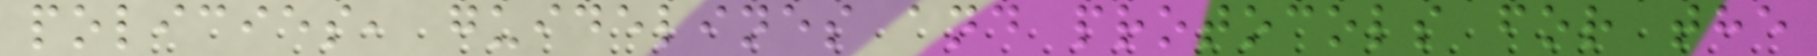policies, guidelines and protocols for the
